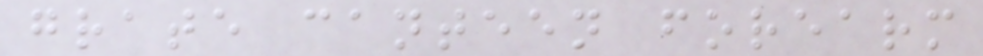grate canteen forearm
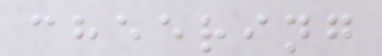cheering
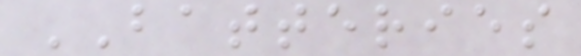BATTERIES
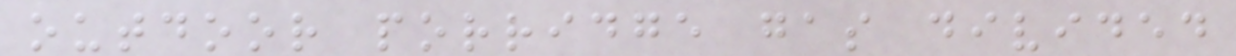outdoor porridge gas divided
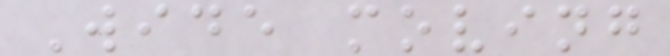Wide moving
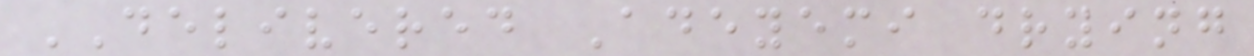DELIVERED Adeyemi drying
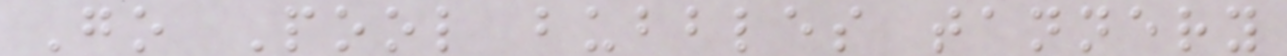Go Pool bubbles tannery
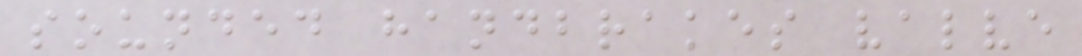sounded handbrakes valve
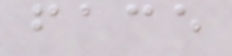face
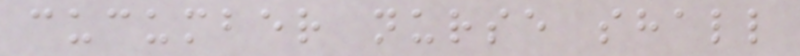cucumber nurse shall
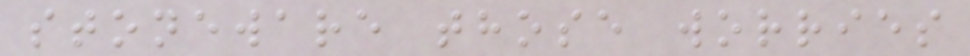stoneware those worries
